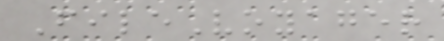FileVoyager
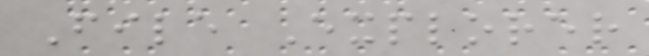File Explorer
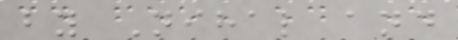by Nihal and
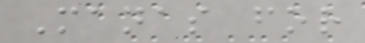Manas for
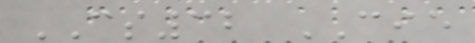CS32 CIE
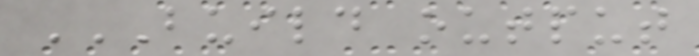BUILD OUTPUT
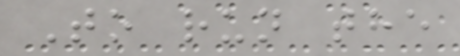To run the
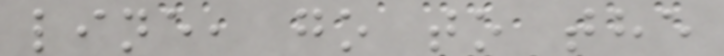line, go to the
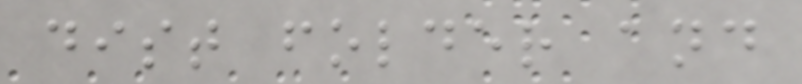dist folder and
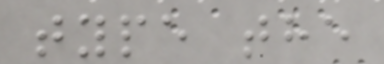type the
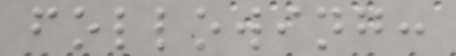following:
